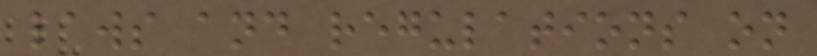laws and regulations on
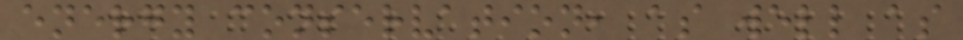energy conservation, as well as
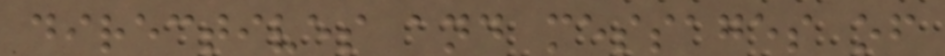directives and messages of
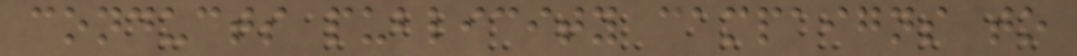conducts publicity campaigns to
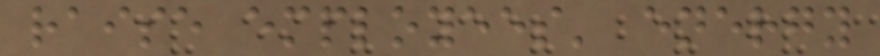raise employees' energy
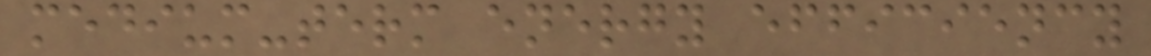medium-term energy efficiency
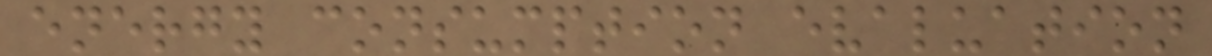energy consumption evaluation
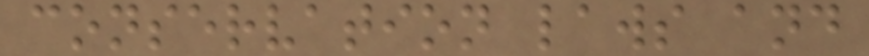conservation laws and
